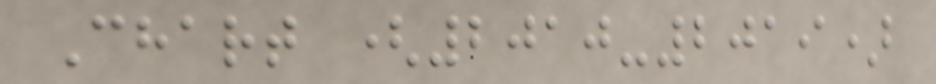Chart (2010-2019)
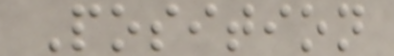Position
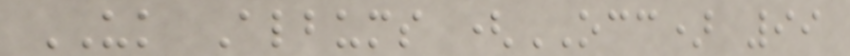UK Albums (OCC) 99
